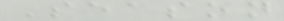Season
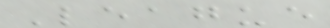League
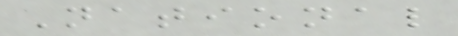National
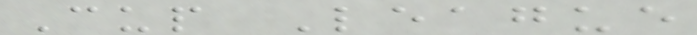Cup League
